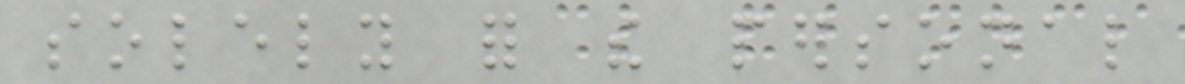solely for the personal
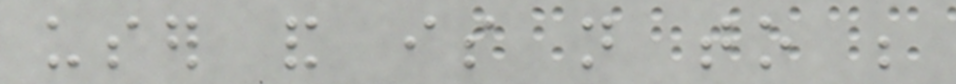user and is not to be
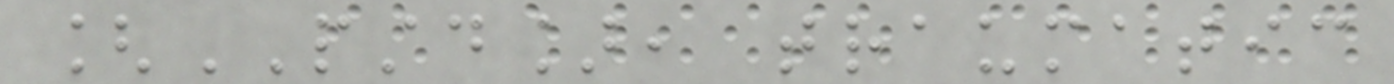[PSTD], traumatic
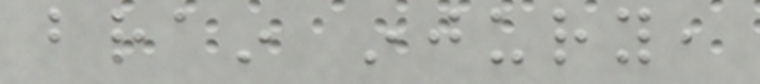brain injury,
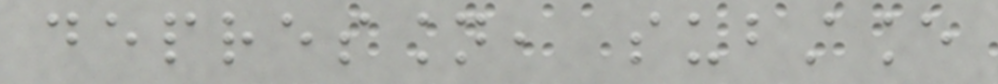depression, substance
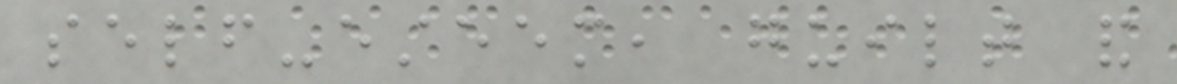self-esteem, guilt and
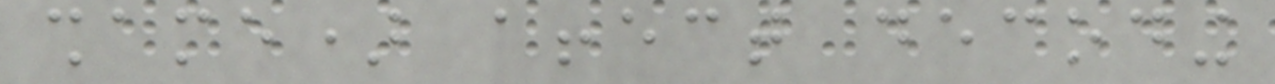shame) affect decoding
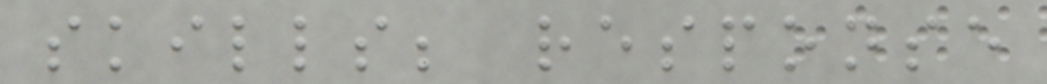skills; response
